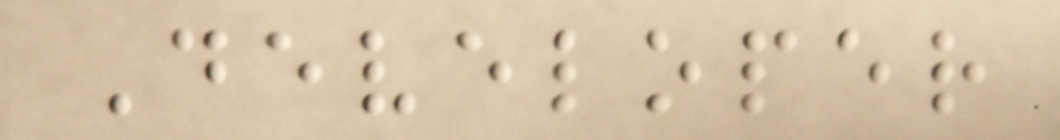Developer
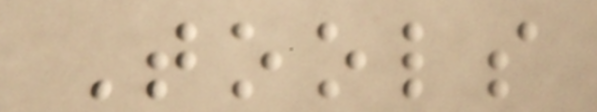Tools
